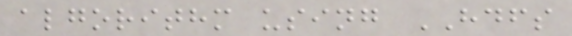algorithm using HDFS
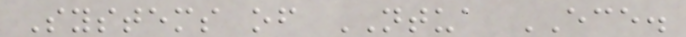Systems of NTUA ECE.
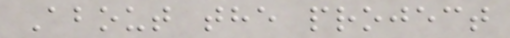About the project
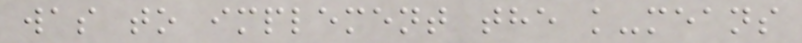was to implement the k-means
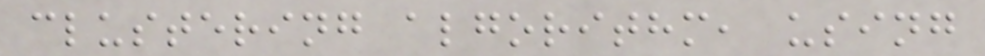clustering algorithm, using
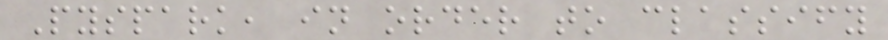Pyspark, in order to classify
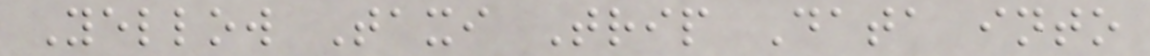Yellow Taxi Trip Data into
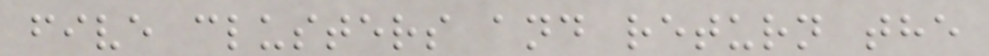five clusters and return the
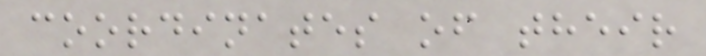coordinates of their
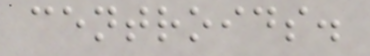centroids.
